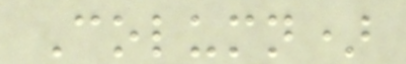Column)
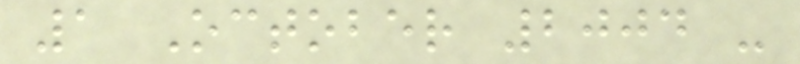1 October 2004 -
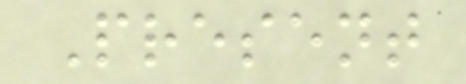Present
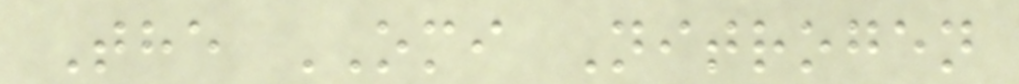The OMI Nitrogen
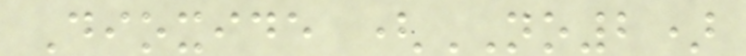Dioxide (NO2)
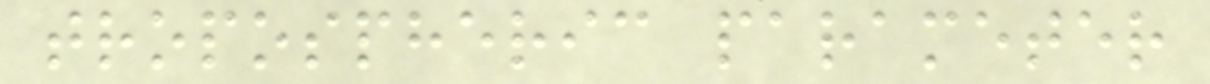tropospheric parameter
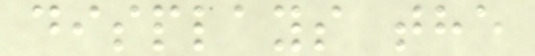displays the
